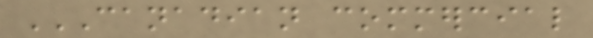CANADIAN COMMERCIAL
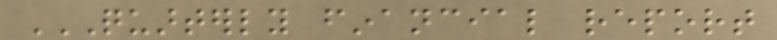QUARTERLY FINANCIAL REPORT
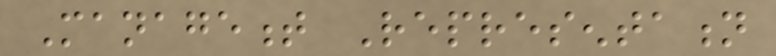Management Representation
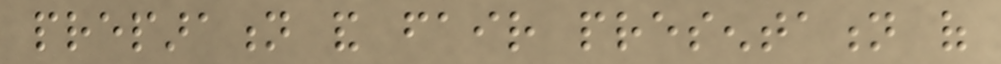preparation and fair presentation of
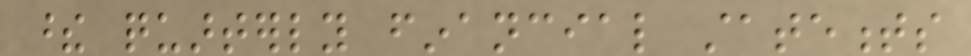these quarterly financial statements
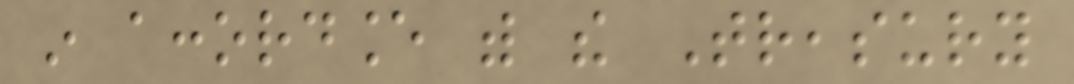in accordance with the Treasury
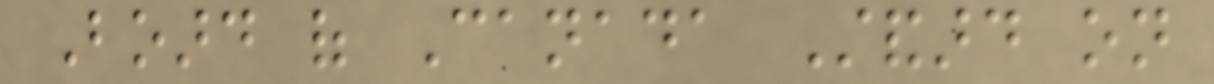Board of Canada Standard on
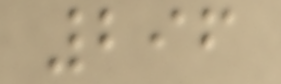296
